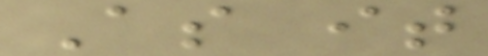As it
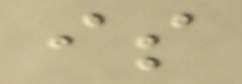is
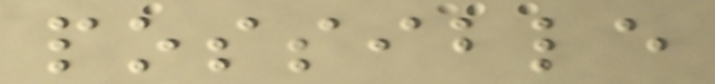possible
